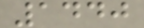1440
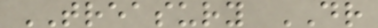TREASURY DR
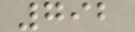792
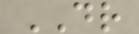DR
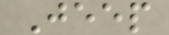Jeep
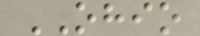OHIO
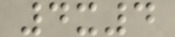4x4
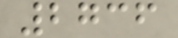2736
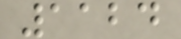1124
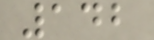142
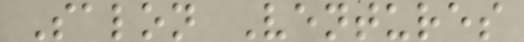Salon Ventures
